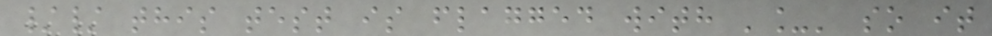// this test is flagged with '_' so it
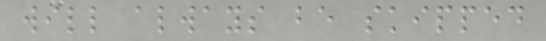will always be skipped
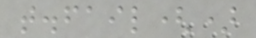t.fail()
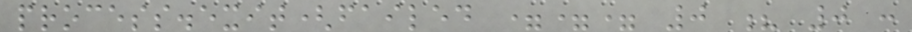process.exit(failed === 0 ? 0 :
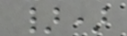})
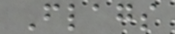Flags
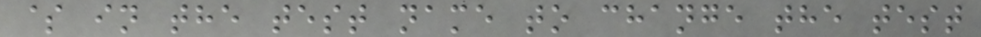$ in the test name to change the test
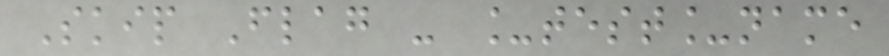Skip Flag - _test_name
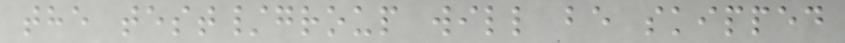the test/group will be skipped
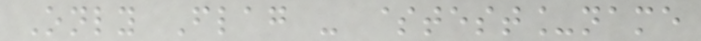Only Flag - $test_name
